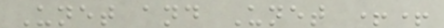Unet and Unet ++
